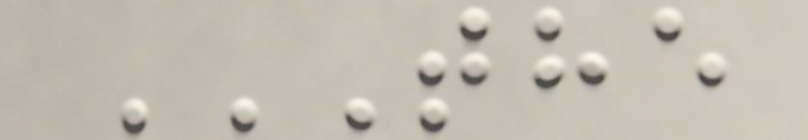THE
